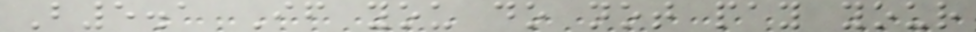B5.1 If you do not pay your
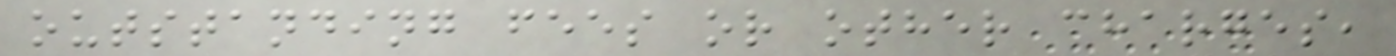outstanding fees or other charges,
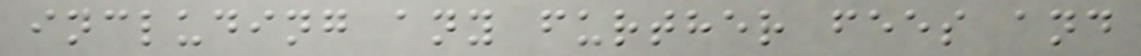including any further fees and
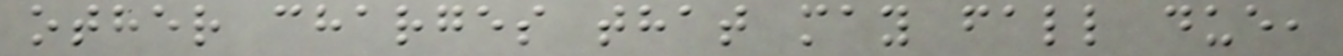other charges that may fall due,
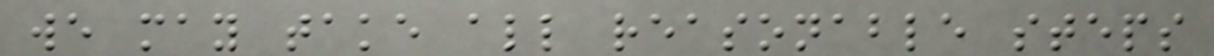we may take all reasonable steps
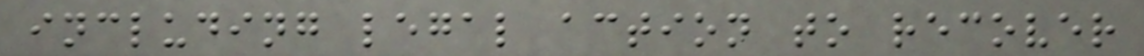including legal action to recover
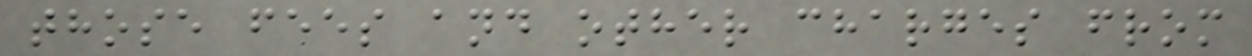those fees and other charges from
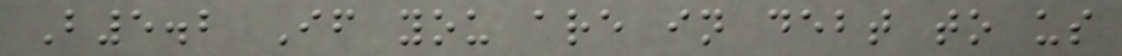B5.2 If you are in debt to us
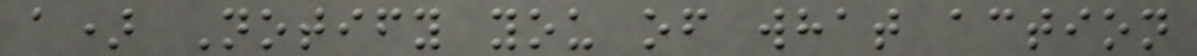a) Notify you of what action
